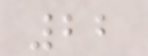22
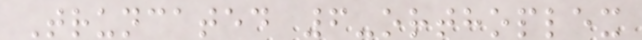Truncated 6-orthoplex
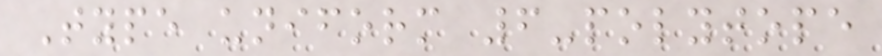Type uniform 6-polytope
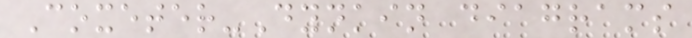Coxeter-Dynkin diagrams
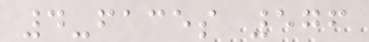4-faces 576
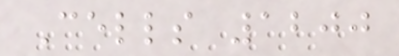Cells 1200
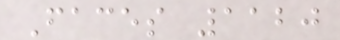Faces 1120
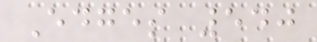Edges 540
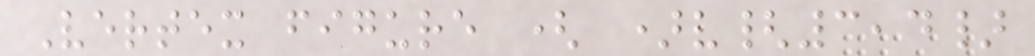Vertex figure ( )v{3,4}
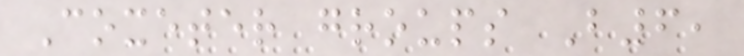Coxeter groups B6,
